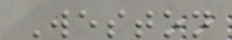Weston
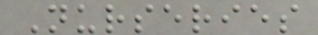Nurseries
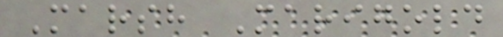Marsh Marigold
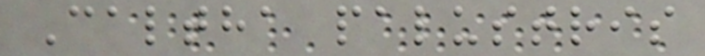Caltha palustris
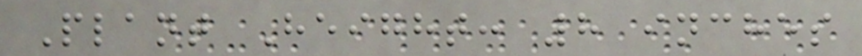Plant Height: 8 inches
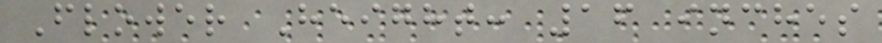Flower Height: 16 inches
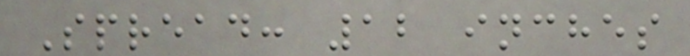Spread: 12 inches
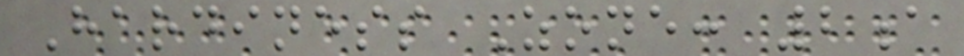Hardiness Zone: 2a
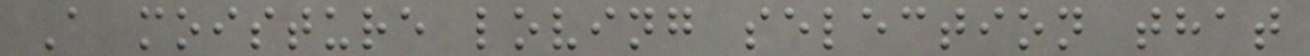A moisture loving selection that
